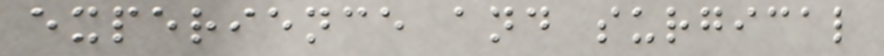experience and surgical
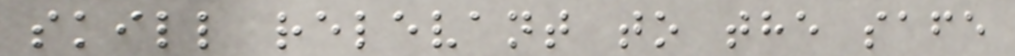skill relevant to the safe
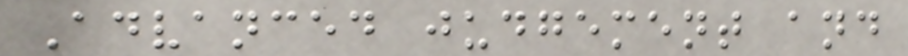Advanced judgement and
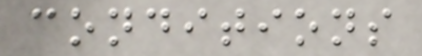conditions
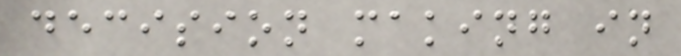decision making in
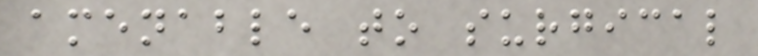amenable to surgical
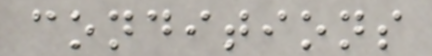conditions
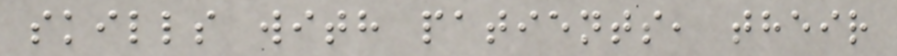skills with patients, their
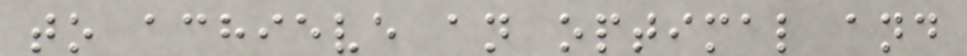to achieve an optimal and
